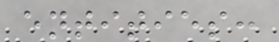entities:
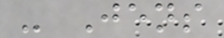- Jens
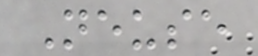Neuse
